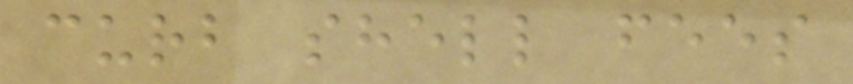curb shell fees
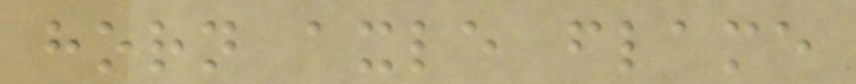horn axle flame
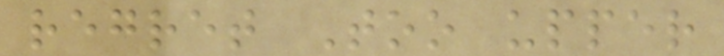regret Too upper
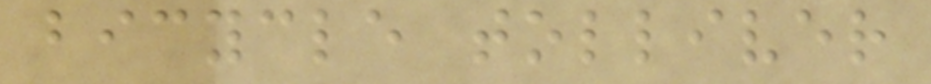bicycle tolliver
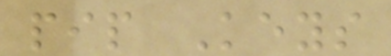pip Keys
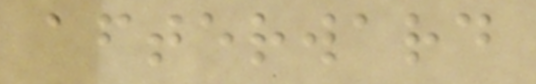afterward
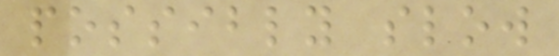possibly slow
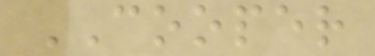COOPER
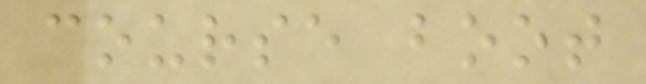course boot
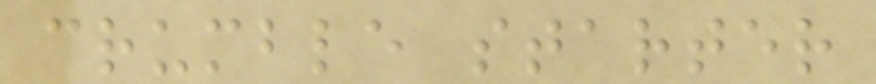crumble starter
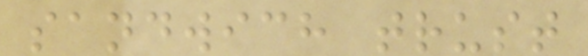sandwich trust
